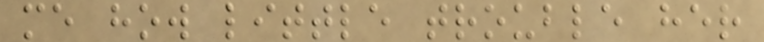me how little trouble her
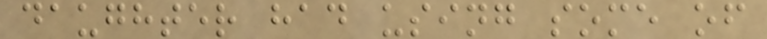daughter had using some of
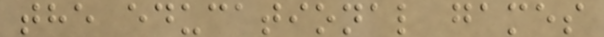the educational games
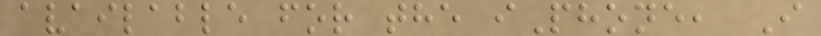available for the iPhone, I
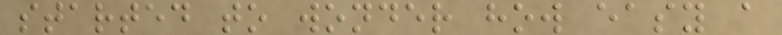started to wonder how easy a
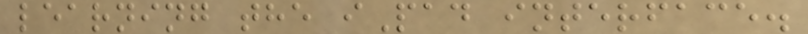learning the iPad interface.
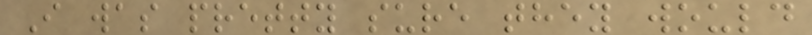I was pretty sure they would
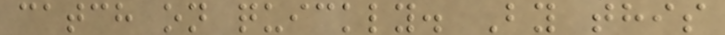catch on quickly. By this
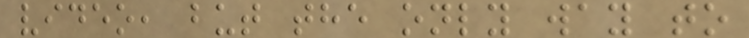video, but the only way to
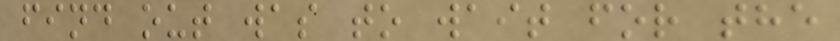find out was to wait for the
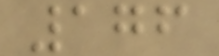176
